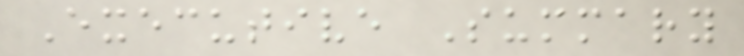Executive Summary
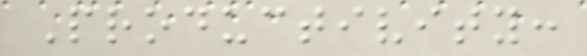Productivity:
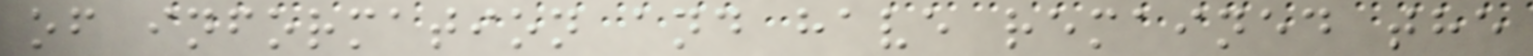of information and have remained the
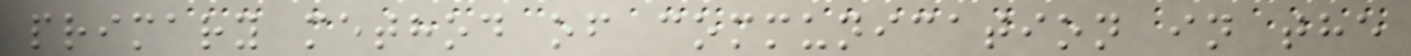primary method of communication in the
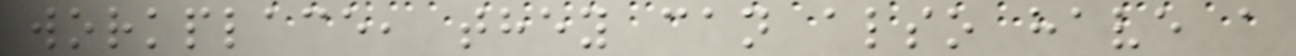workplace, they can also have a
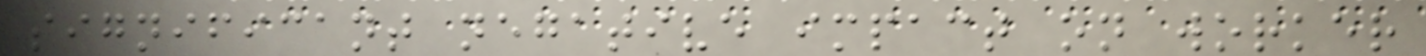significant negative impact on worker
